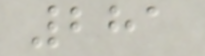281
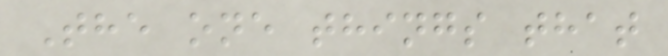The one things that
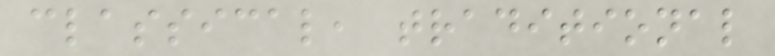classical, traditional
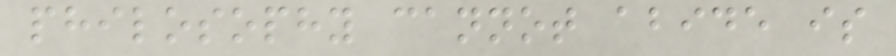philosophy cannot abide is
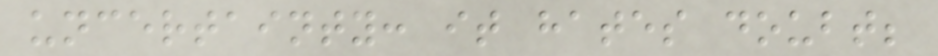uncertainty: it hates doubt;
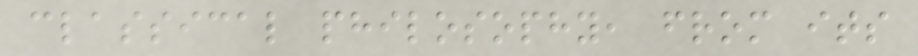classical philosophy, from its
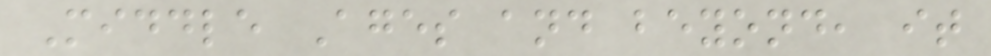Middle Ages and beyond, it
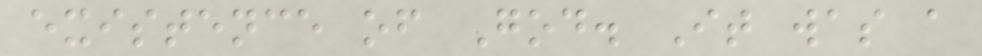existence of God. It was a
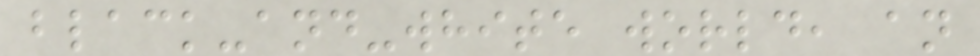black-and-white world, an
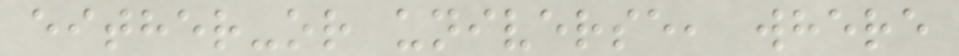either-or universe, where
